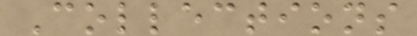Collections
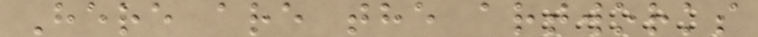Here are the artworks
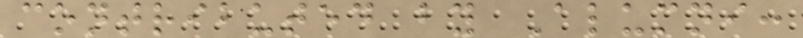contributed by Alumni:
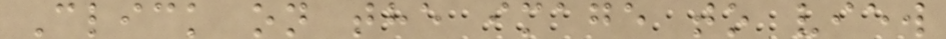Click on the image to view
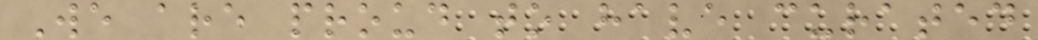We are proud to have curated
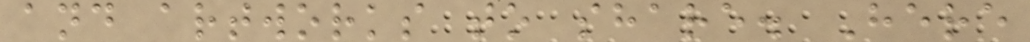and artworks to share. Here
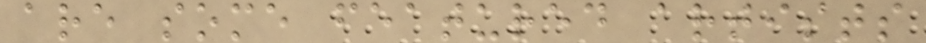are some featured artists
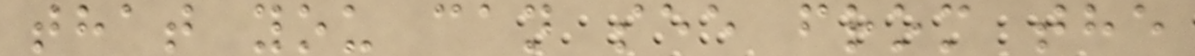that you can see from the
